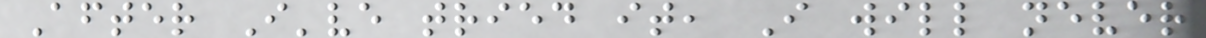After I've tried it, I will never
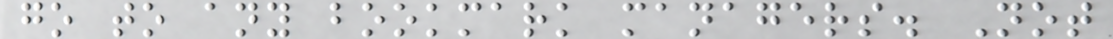go to any bookmark managers. Not
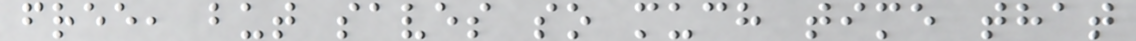free, but saves so much time that
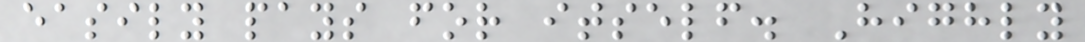easily pays for itself. Highly
